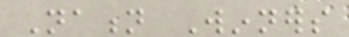Nation Winners
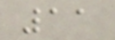11
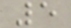5
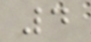4
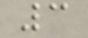3
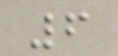6
